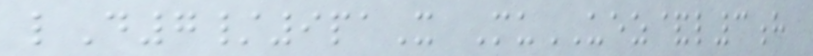lD7/9paX MuUEZ&l3h
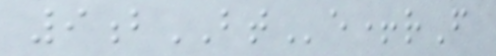9bBTe+rF
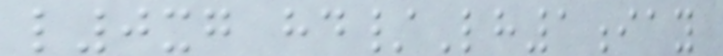l0xg hd/Lh1iay
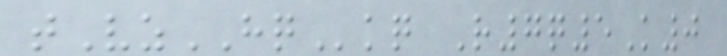tVzHQkq R7q5K0
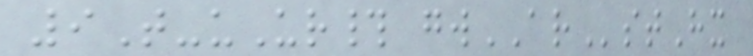9T-uUr# gwARstHx
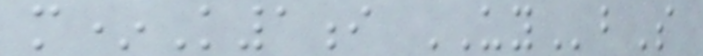m*K1i UYbS
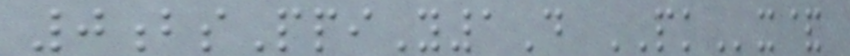0bsPpiY1D PKx&
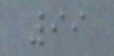99
